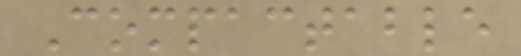Compactable
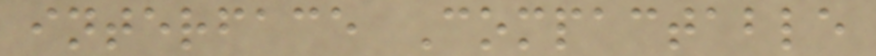interface Compactable
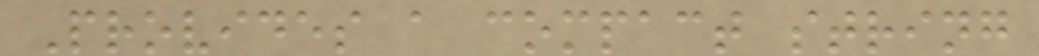Provides a compact string
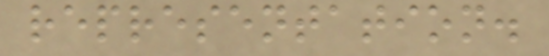representation.
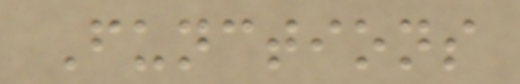Functions
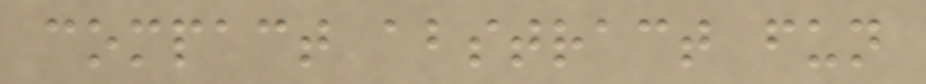compact abstract fun
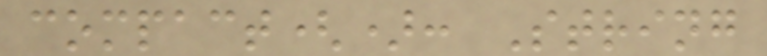compact(): String
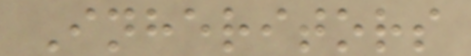Inheritors
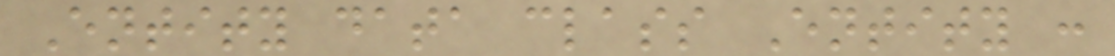Entity data class Entity :
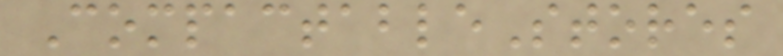CompactableStores
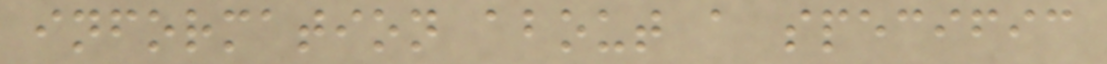information about a specific
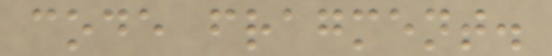code fragment.
